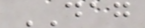DAG
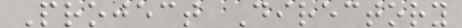Project Directory
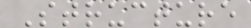Structure
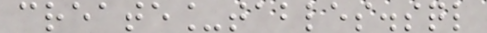create_tables.sql
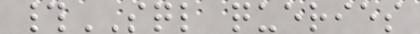#SQL queries
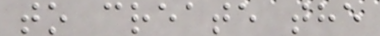to create the
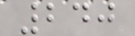240
